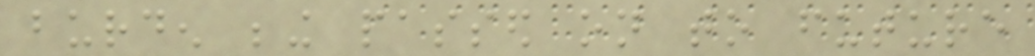burden being passed on to future
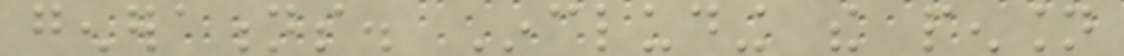generations. Including the pension
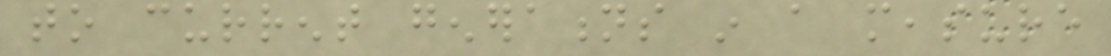to current generations in a measure
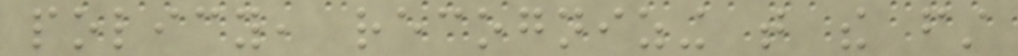policy, recognizing that the first
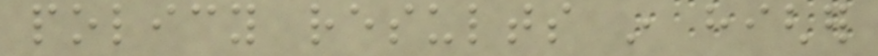policy results in higher
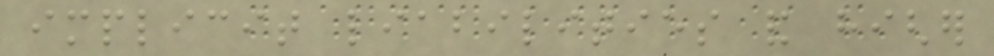implicit liabilities and higher
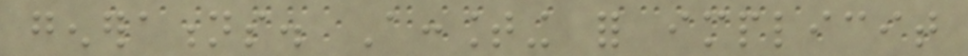generations. Accounting for implicit
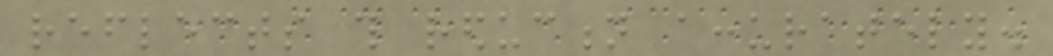reflects this reduction accurately.
